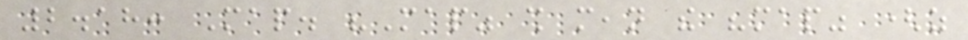2.18: Map. "Map" shall mean the "map" (as
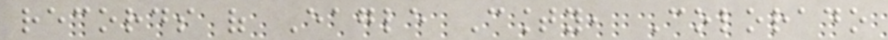records of Eagle County, Colorado
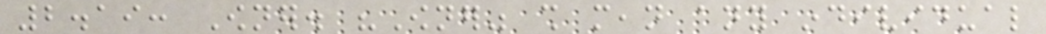2.19: Owner. "Owner" shall mean any individual
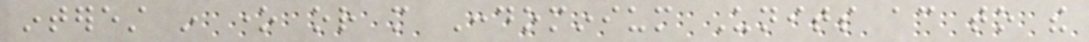interest in one or more Condominium Units according to the
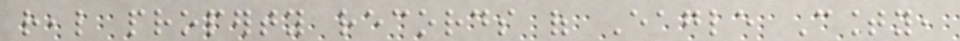real property records of Eagle County,
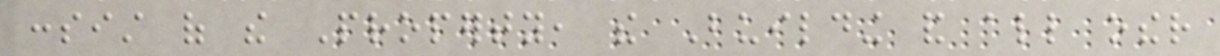consist of the Property, the Building and all other
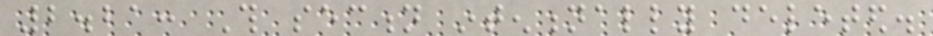2.21: This section intentionally deleted.
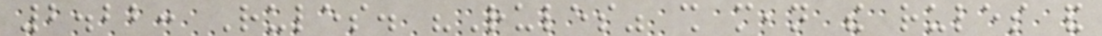2.22: Rules. "Rules" shall mean the rules and
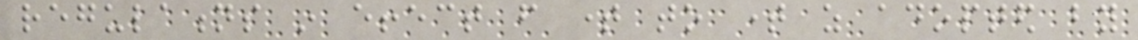regulations in effect from time to time as adopted by
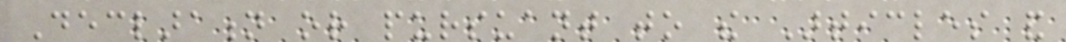Declaration or pursuant to the Articles and
